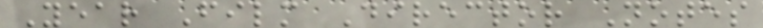Year Film Director Notes
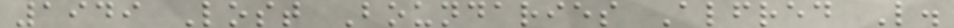1949 Lost Boundaries Alfred L.
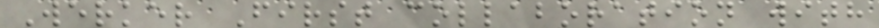Werker First collaboration with
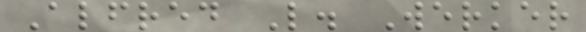Alfred L. Werker
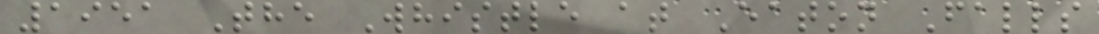1951 The Whistle at Eaton Falls
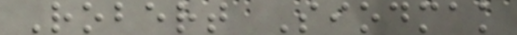Robert Siodmak
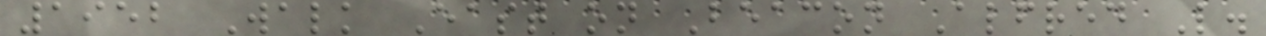1952 Walk East on Beacon Alfred L.
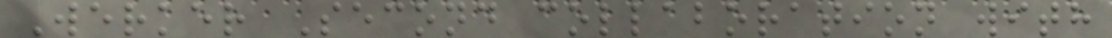Werker Second collaboration with
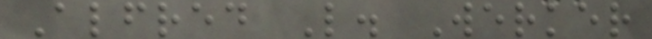Alfred L. Werker
